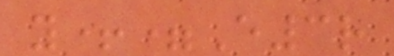y+=E3r
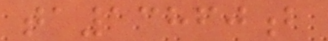ta13860b
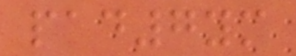pad7ym
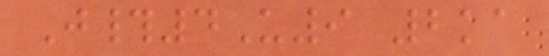J#4U9 2ka
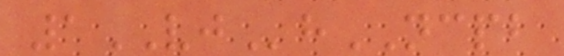1VJhNCPB
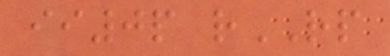ii0p rRP
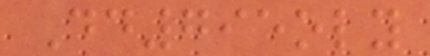Dd795oly
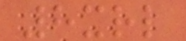8xrl
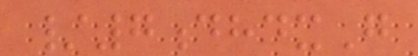/7dhdxG
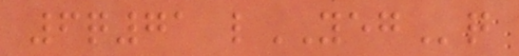6q71 lYEGq
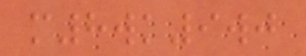m8wk9wj
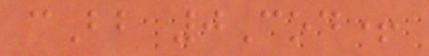cBb 0Cod+
